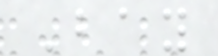Bay
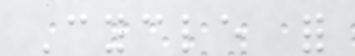Cycle for
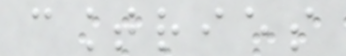countries
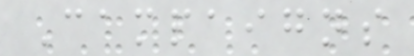Campaigns
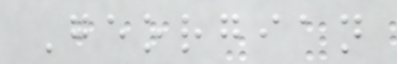Georgian
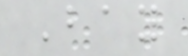Bay
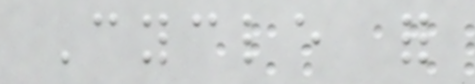Cycle for
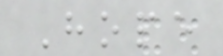Hope
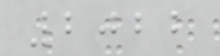2022
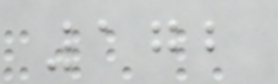172
